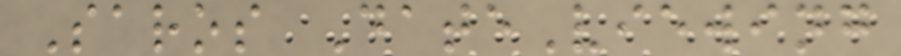Saros DateViewing
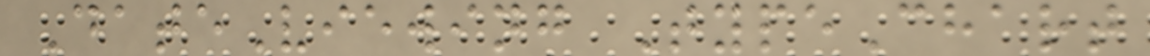DateViewing TypeChart
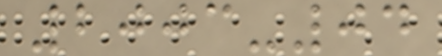2003-04
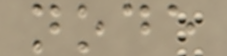node
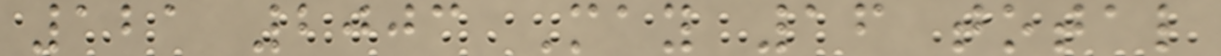121 2003 May 16 total
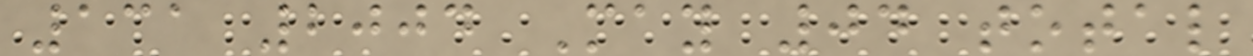131 2004 May 04 total
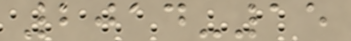2014-15
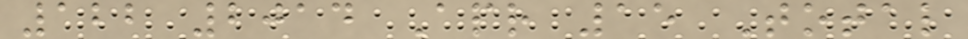122 2014 Apr 15 Total
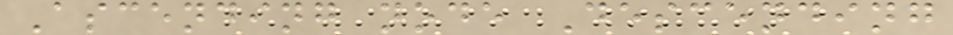Ascending node Descending
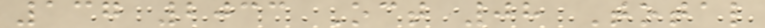137 2033 Oct 08 Total
